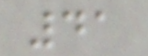41
